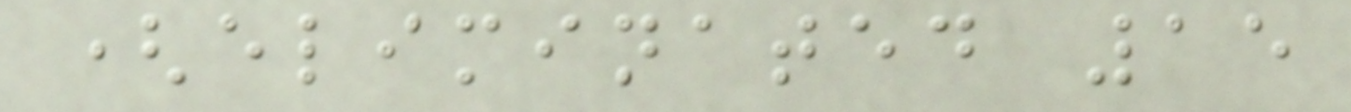(eliminated 15
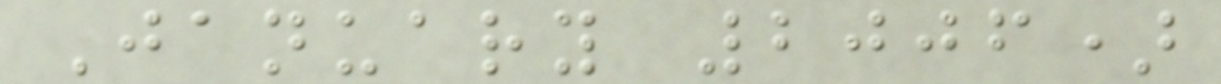January 2006)
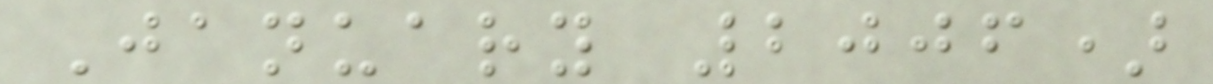January 2006)
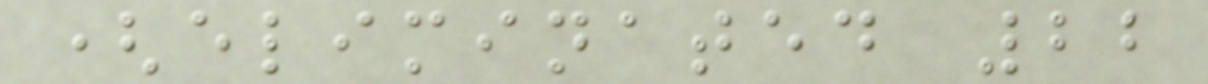(eliminated 22
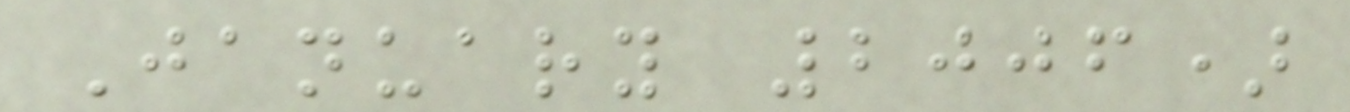January 2006)
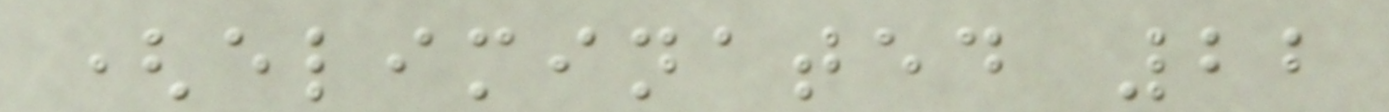(eliminated 22
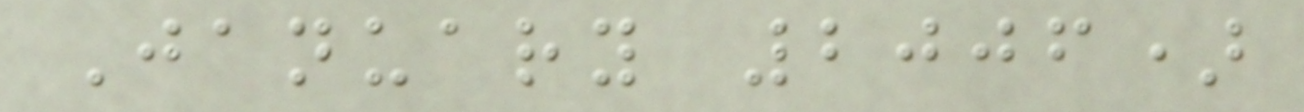January 2006)
